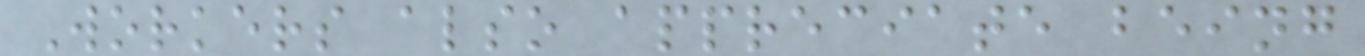Workers also appreciate being
